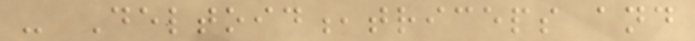- Deltoid,triceps and
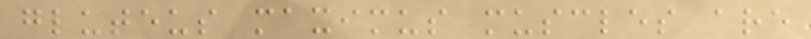gluteus maximus muscles are
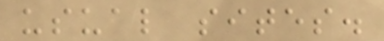usual sites.
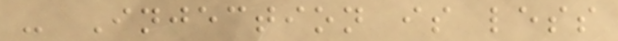- Injection is less
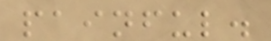painful.
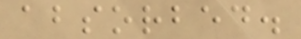absorbed.
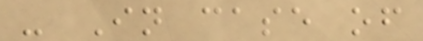- In case of
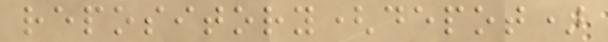repository(depot)
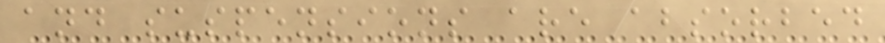and suspensions are absorbed
